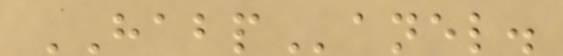HABPanel.
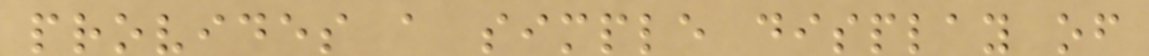provides a simple display of
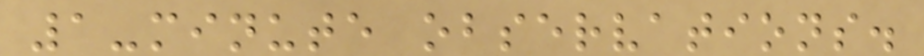1-minute observations.
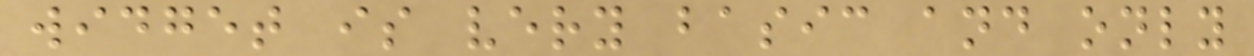widget is very basic and only
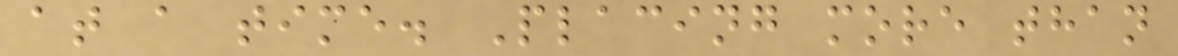at a time. Placing more than
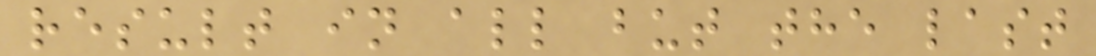result in all but the last
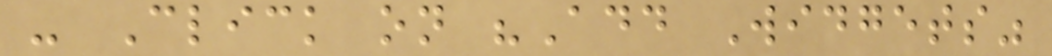- Click on "Add Widgets"
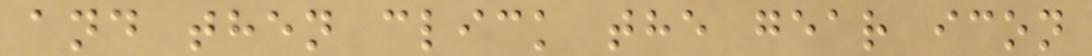and then click the gear icon
